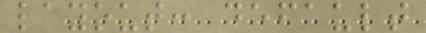layout: default
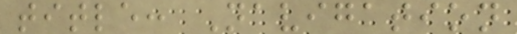title: Navigation
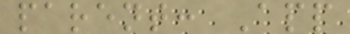parent: App
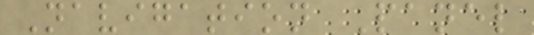Navigation Panel
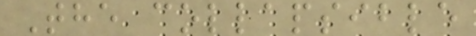The collapsible
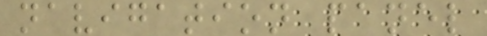navigation panel
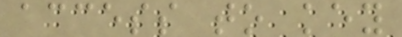access to key
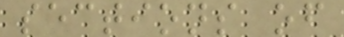sections of
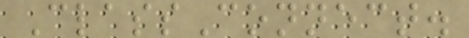ClassConnect.
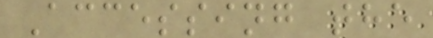Accessing the
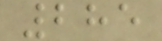285
